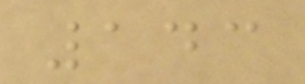143
